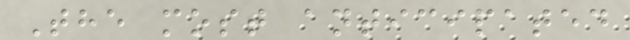The most anticipated
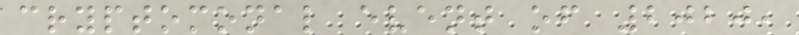cryptomonal event of 2020,
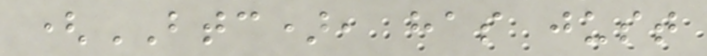(BTC), has just
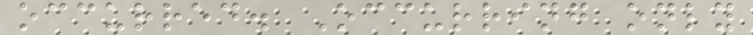occurred. Occurring only
